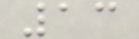13
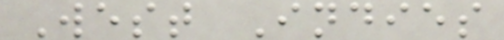West Indies
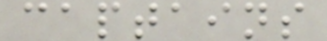captains
